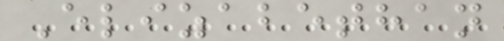Elizabethan
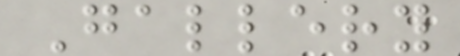Gallery
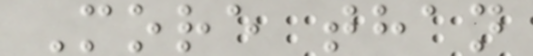More than
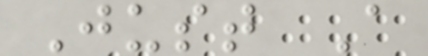Just A
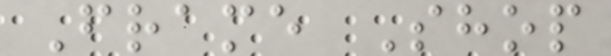Frame Shop
